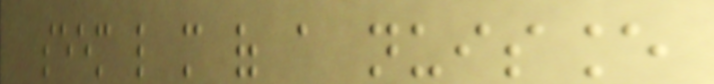seem like more of a nuisance
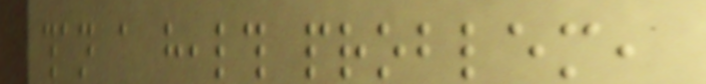than a health problem,
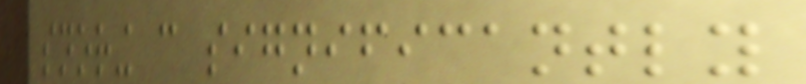snoring can significantly
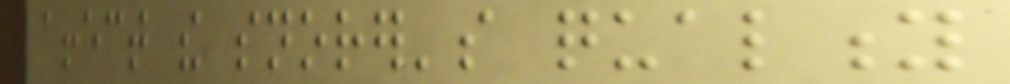affect the snorer's quality
